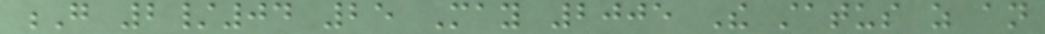G 2/04 25 May 2005 The status as an
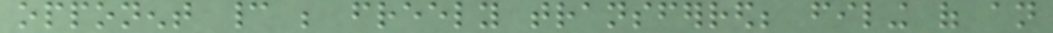opponent cannot be freely transferred; filing of an
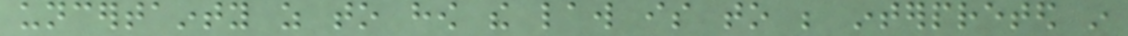uncertainty as to how the law is to be interpreted in
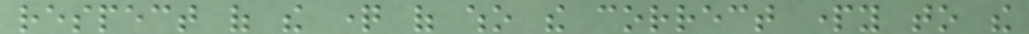respect of the question of who the correct party to the
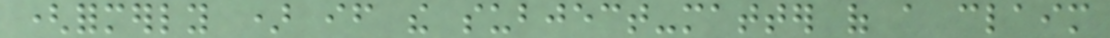(formerly ) if the subject-matter of a claim
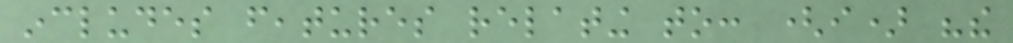includes features relating to: (i) "the
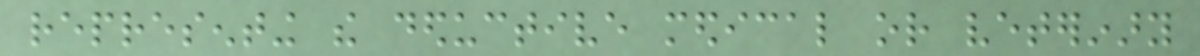representing the deductive medical or veterinary
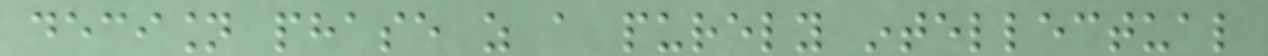decision phase as a purely intellectual
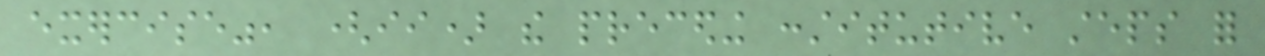exercise", (ii) the preceding constitutive steps for
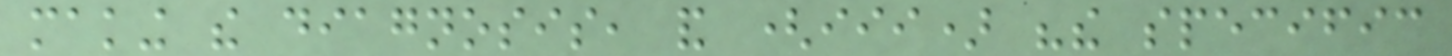making the diagnosis, and (iii) "the specific
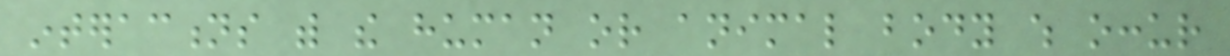interactions with the human or animal body which occur
